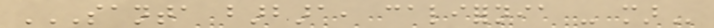SANTA BARBARA, CALIFORNIA - MAR
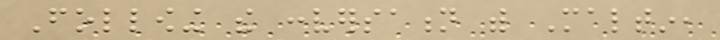Following the conversation with Maltin,
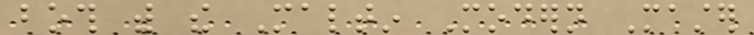both with the Maltin Modern Master
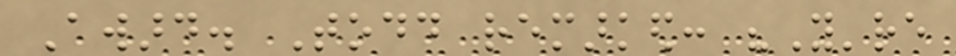Award. Todd remarked: "You're
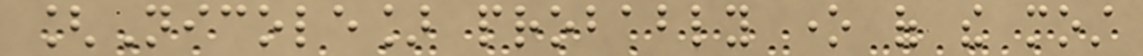[Nicole] probably one of the most
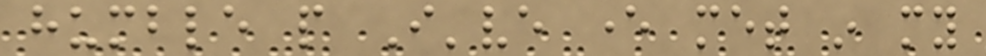humble people I've ever met in my
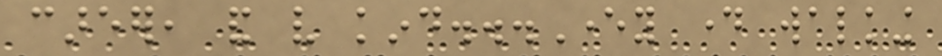career, and very kind...Every day walking
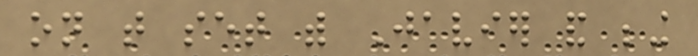on that set with Javier and being
